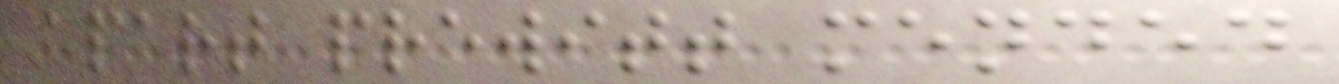apart prewitt mended
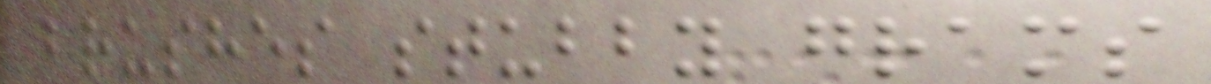brushes stubby grams
